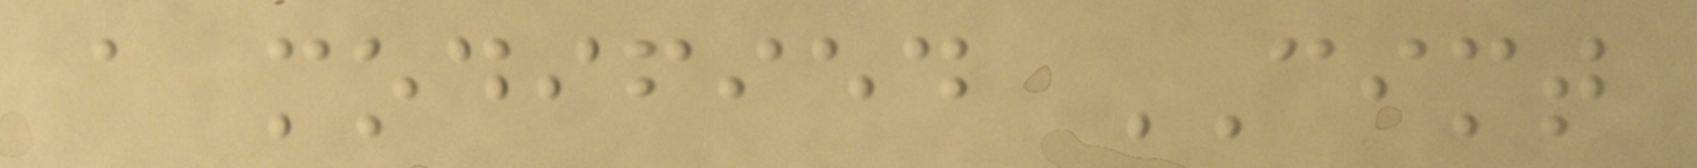a modified CIMT
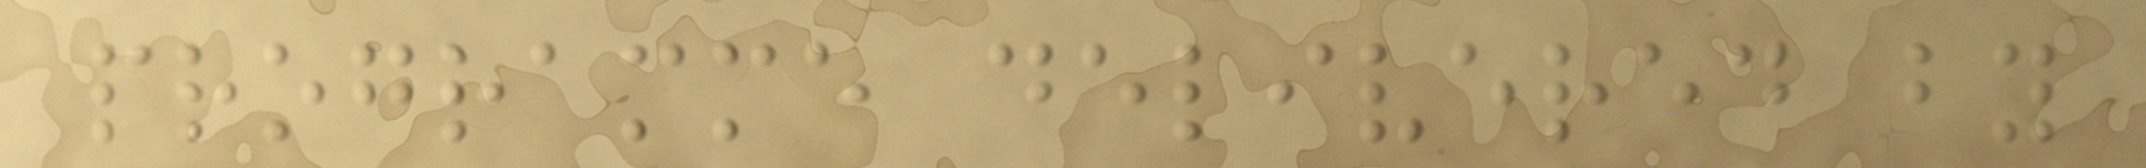programme delivered by
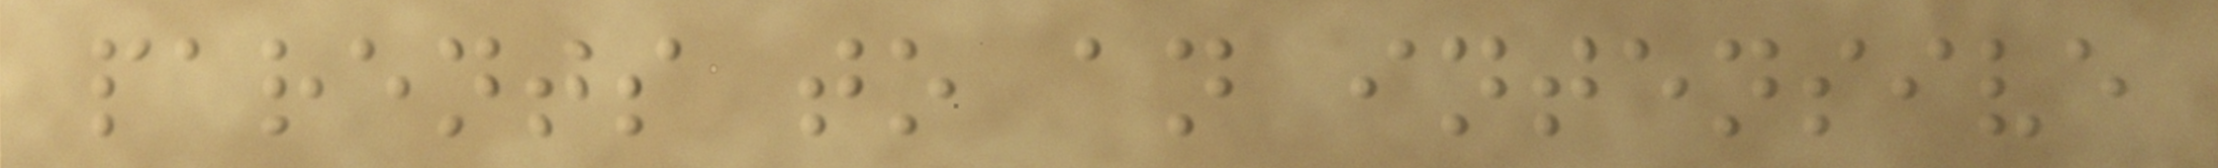parents to an intensive
